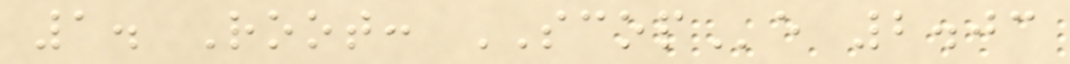1. Root: SCOPe 2.03
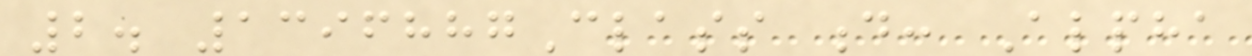2. 1396887Class d: Alpha
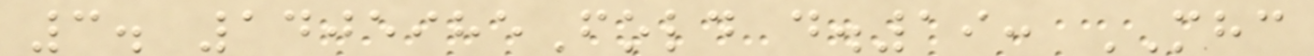3. 1405985Fold d.19: MHC
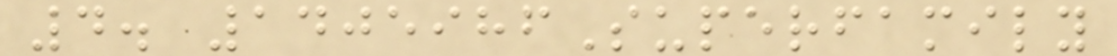4. 1405986Superfamily
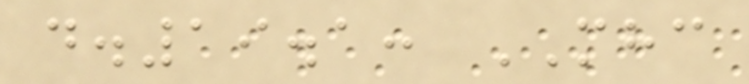d.19.1: MHC
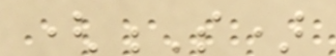(S)
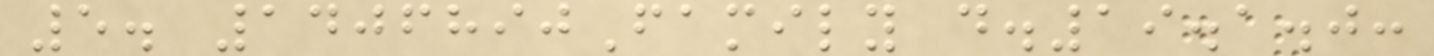5. 1406890Family d.19.1.0:
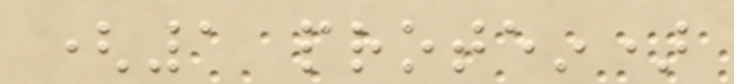(1 protein)
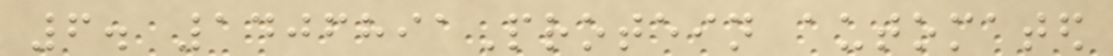6. 1406891Protein automated
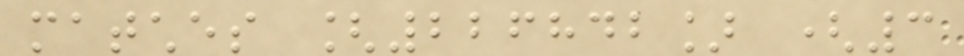matches [226842] (3
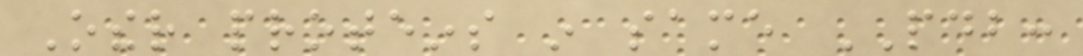Other proteins in same PDB:
